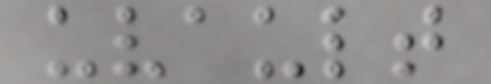uvault
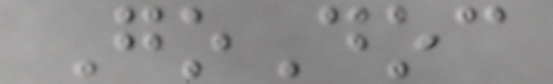GoDoc
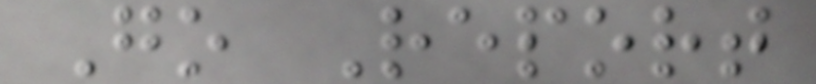Go Report
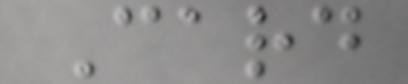Card
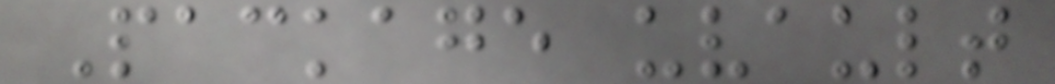Package uvault
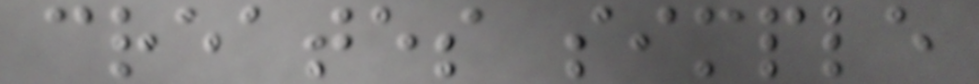creates simple
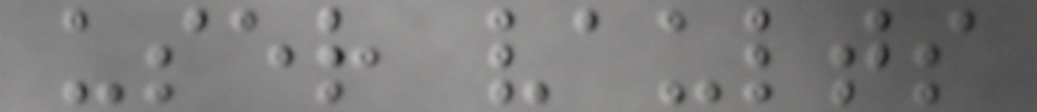user vaults
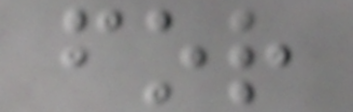for
